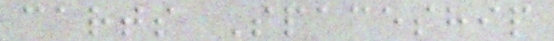carts Spaceship
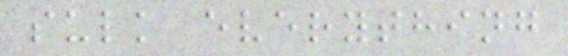sulk everything
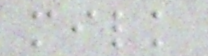milk
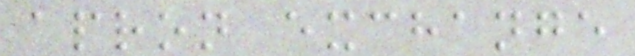apron exchange
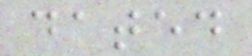dated
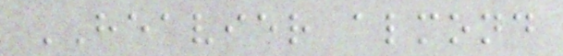HEAVIER almond
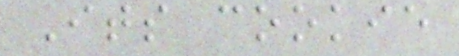Its cookie
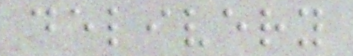delivery
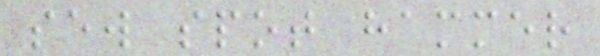sew spot hammer
